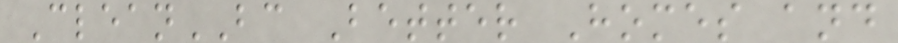CleanBC Better Homes and
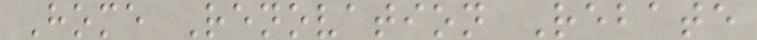Home Renovation Rebate
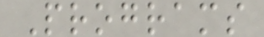Programs
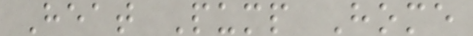Heat Pump Home
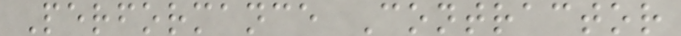Performance Contractor
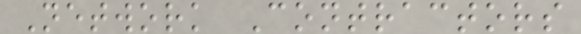Network Contractors
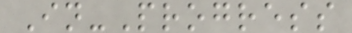In-Progress
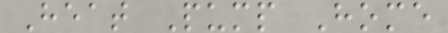Heat Pump Home
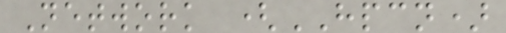Network (HPCN)
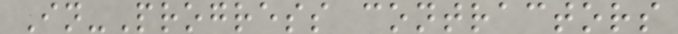In-Progress contractors
